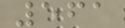561
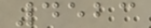4523
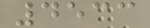4533
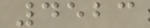4523
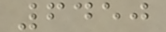6450
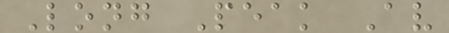Long Peak Av
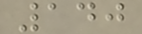140
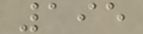195
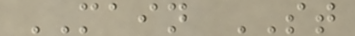MAIN ST
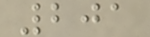201
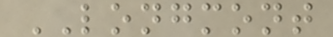LONGMONT
